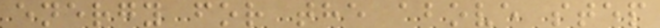energy for the above step
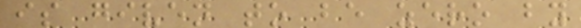is given to be zero by
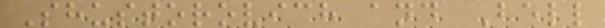Shustorovich and Bell
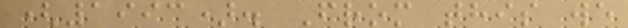(1993). From this we
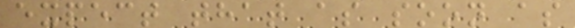expect that as soon as
